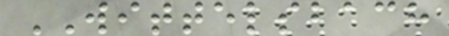WITTELSBACH
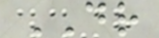DR
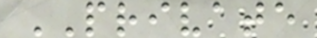PRIVATE
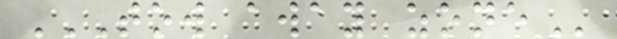TOW AWAY ZONE
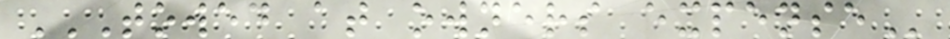TOWED AT OWNERS EXPENSE
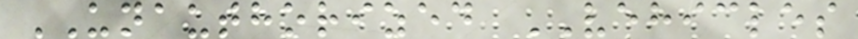UNAUTHORIZED VEHICLES
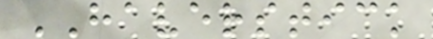HAVERSTICK
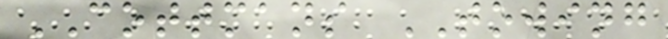COTTMANS TOWING
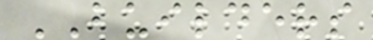BUILDERS
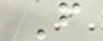F
